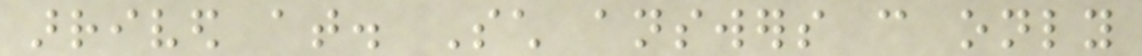arrived at. Such answers can only
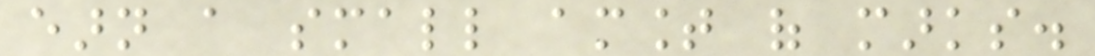earn a small amount of marks.
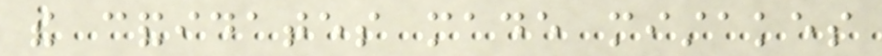the candidates made mistakes
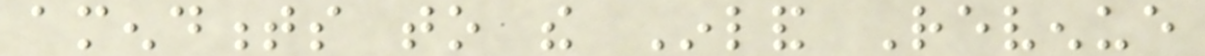amendments to the Inland Revenue
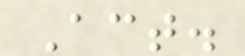Act.
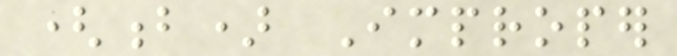(b) Improper
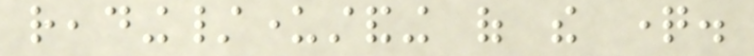reading/understanding of the question.
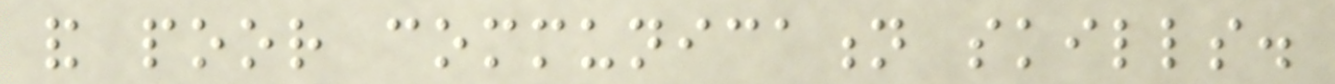and poor communication skills.
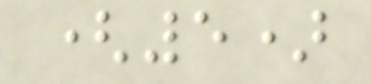(5)
